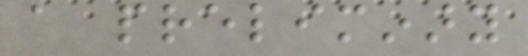a preliminary
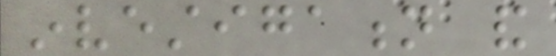investigation and
